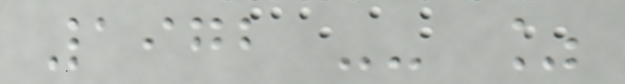1972 -- %
